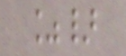%}
